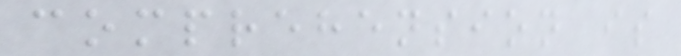comprehension is
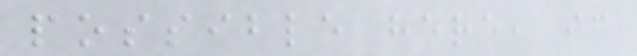possible here, if
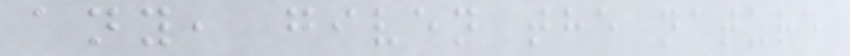any, given the nature
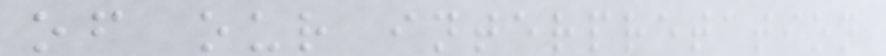of our interpretation
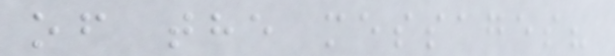of the messages?
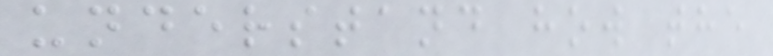understand how the
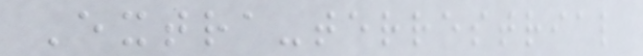Extra-terrestrial
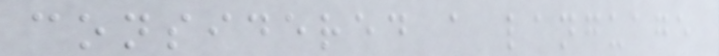considered a language
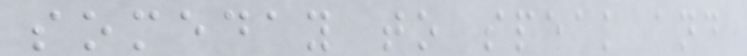someday to speak and
